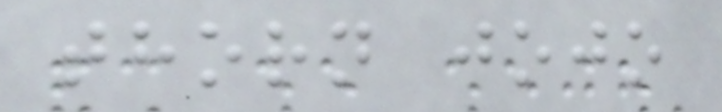thorn jojo
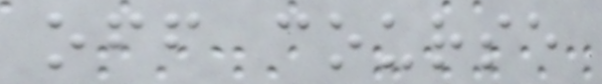off course
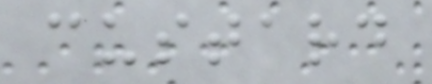custard
